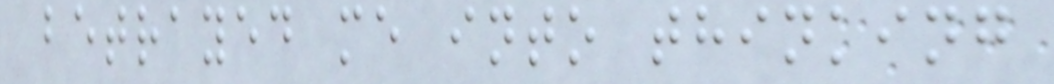betrayed me into thinking
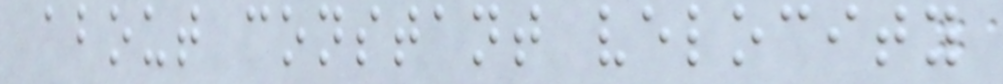about constant velocity
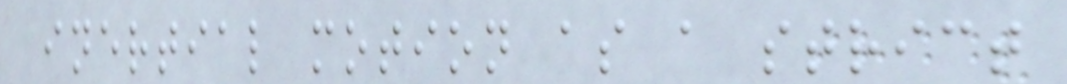inertial motion as a strict
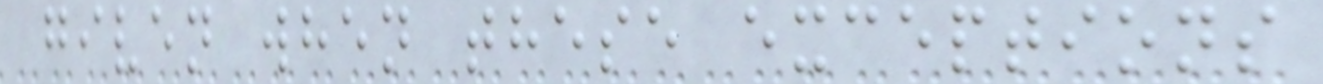given when these exceptions
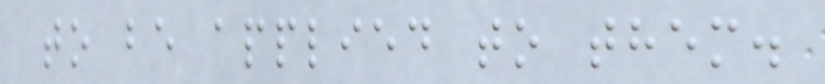to be applied to them.
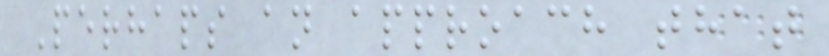Perhaps an approach that
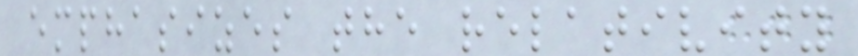emphasizes the relativity
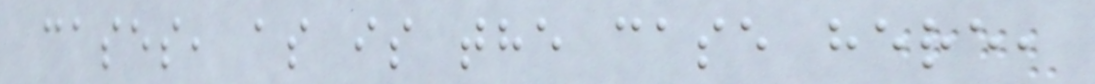cases, as is the case here,
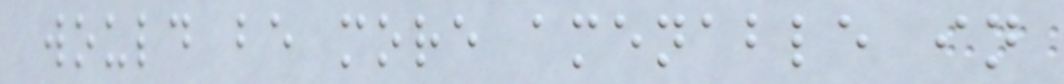would be more amenable in
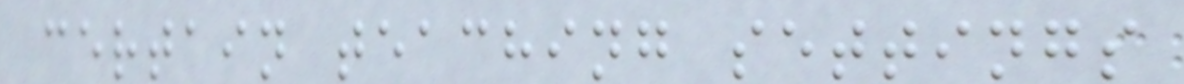certain teaching settings
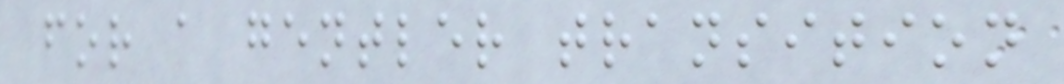for a gentler transition
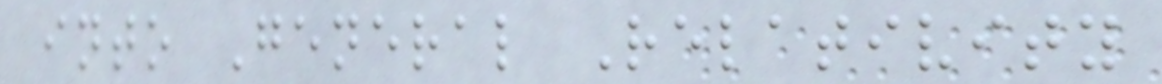into General Relativity
